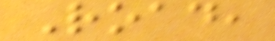Road,
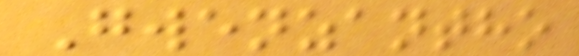Gwenzantho
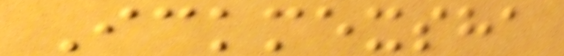Ickmexsha
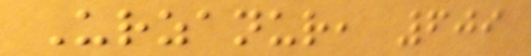Urzanur, 609
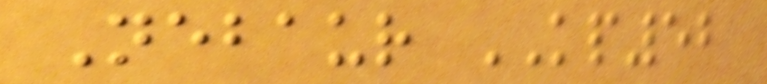Nebaur KP52
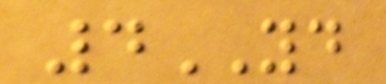4YD
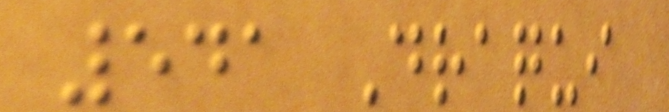541 Draqui
